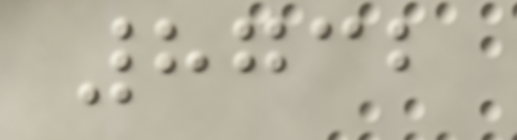8732
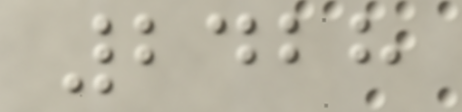2428
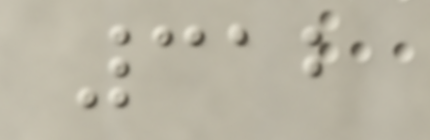312
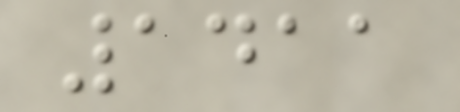1411
